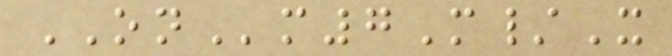ONm7M/X
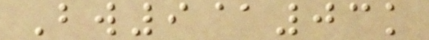Bw9@03k
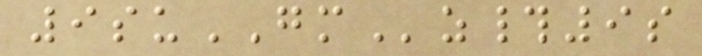9suGMz#9s
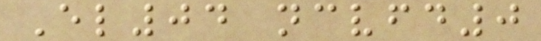El04 ncvfd0
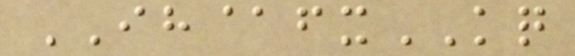IH@fxKQ
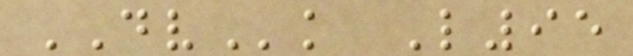DVk L95
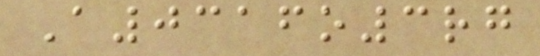A0316o3rg
